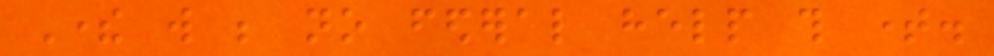There will be no federal help this time.
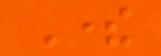There
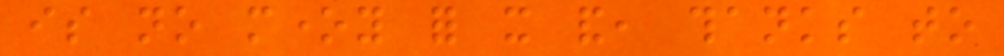is no money for it and, thanks to
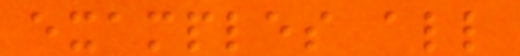examples all
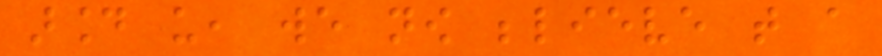around us, we now believe that a
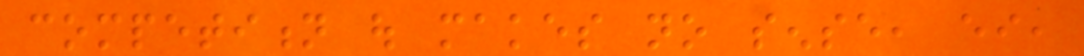competition out makes no sense, either,
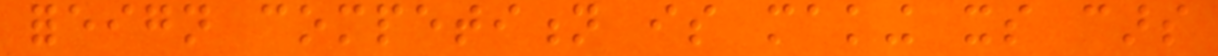foreign competition is making its cars
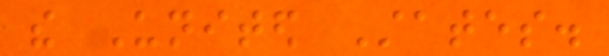the United States.
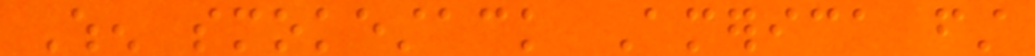When smokestack America first
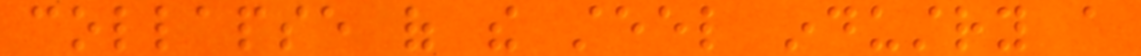collapse of the steel industry a
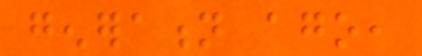generation ago,
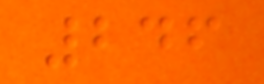246
